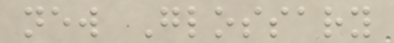new Glossary
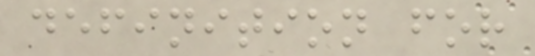definition for
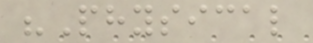"Physical
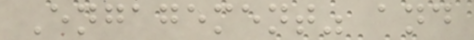Engagement" and
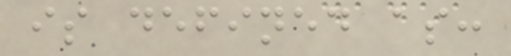is defined as:
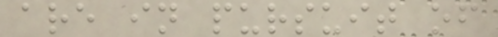are in pursuit of
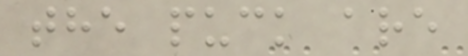the puck are
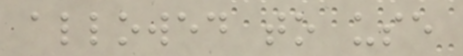allowed to use
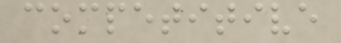competitive
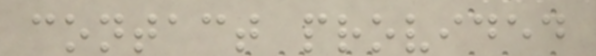contact provided
